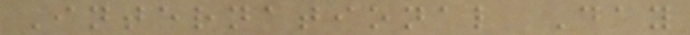International Day
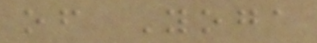of Yoga
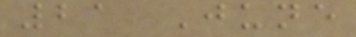21 June
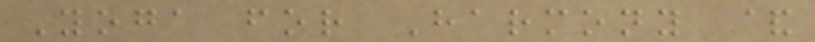Yoga for Harmony &
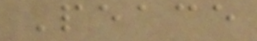Peace
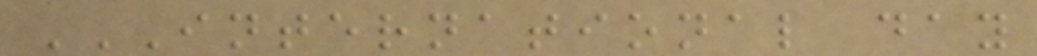INTERNATIONAL DAY
